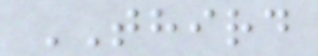THIRD
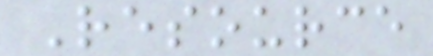Resource
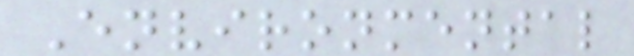Environmental
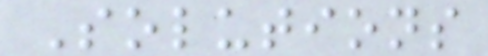Solutions
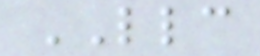LLC
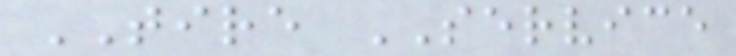TIRE SERVICE
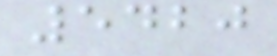5420
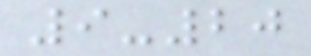9-20
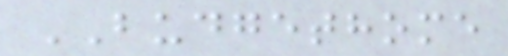BUDGETHOME
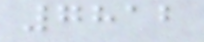7812
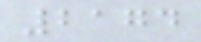2174
